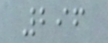296
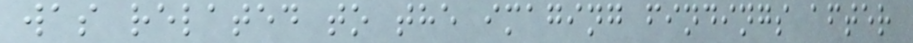was related to the imaging findings after
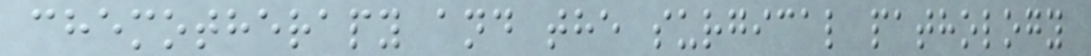chemotherapy and the surgical pathology
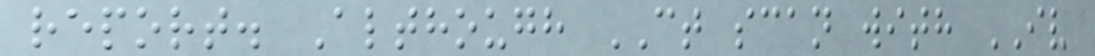report. Although CT scan with IV
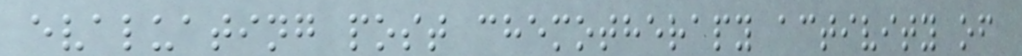evaluating post chemotherapy activity of
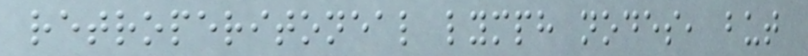retroperitoneal lymph nodes, but
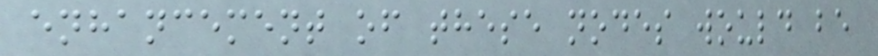enhancement of these nodes would be
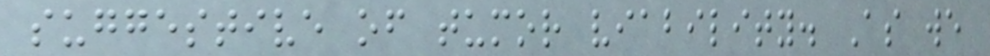suggestive of tumor viability. As we
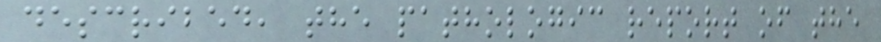described, the pathologic report of the
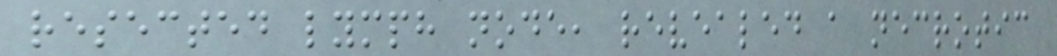resected lymph node, revealed a necrotic
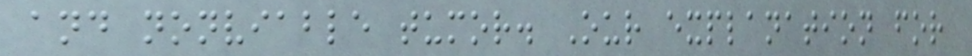and nonviable tumor. Our explanation for
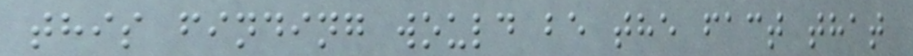this finding would be the fact that
